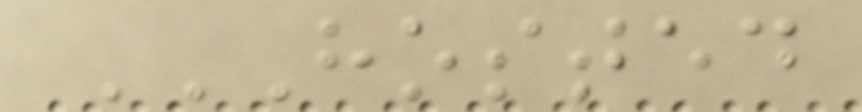HOSTED
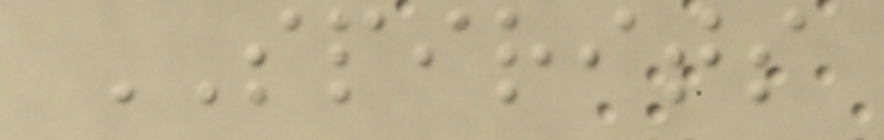SPIRITS
